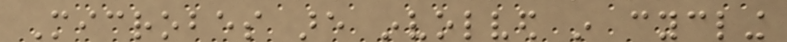Microbes are involved in cycling
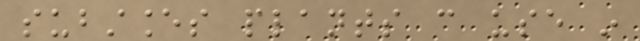substances plants can use in
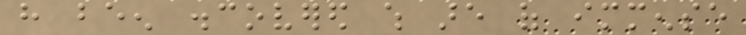have been discovered which are of immense
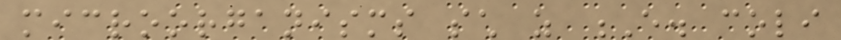microorganisms such as E. coli
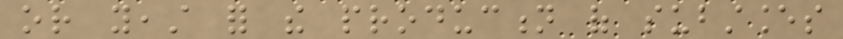or yeast for the production of substances
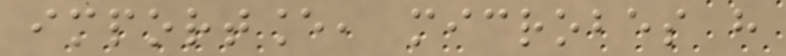importance, microbes have
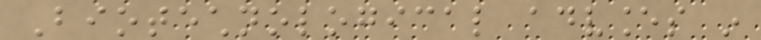Biotechnological advances in
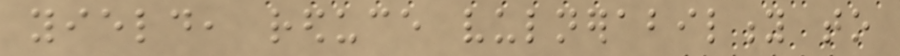yield, reduce vulnerability to
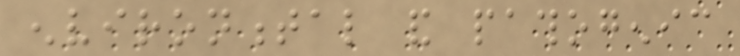environmental and pathogenic
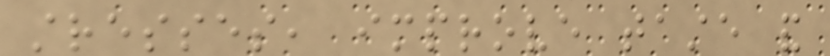stresses, improve taste and
